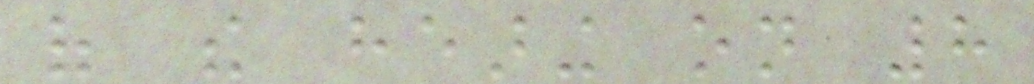of the hearing on 8
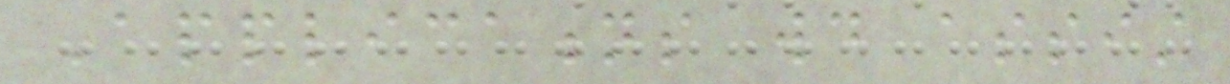Applications would assist
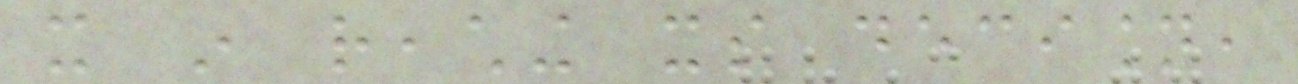it in reaching its decision,
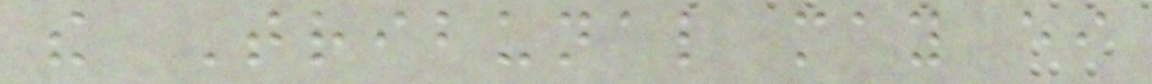the Tribunal may either
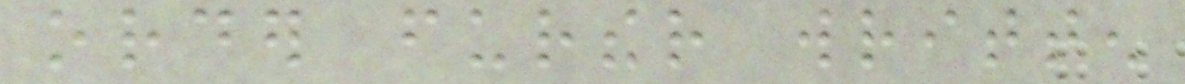order further written
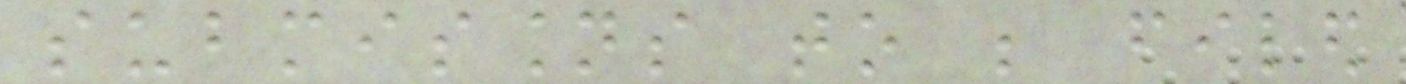submissions to be filed
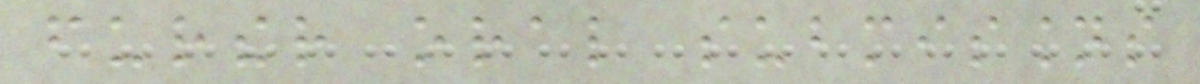further oral submissions
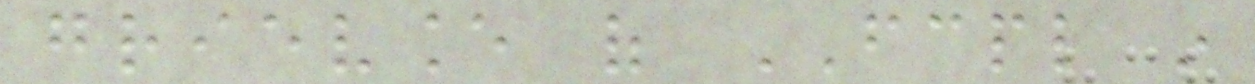grievance of FCPL in
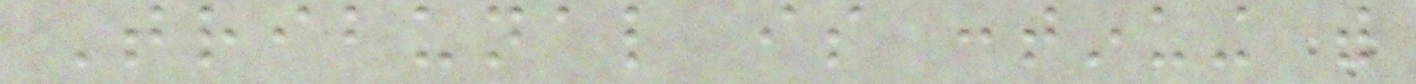Tribunal is continuing with
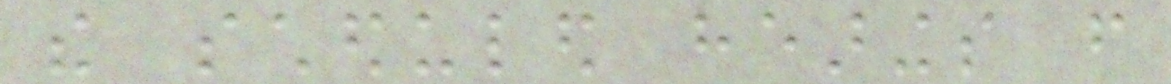the scheduled hearings from
